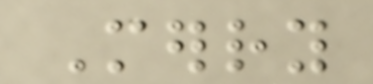Merry
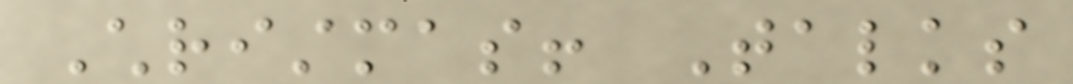Christmas! Talks
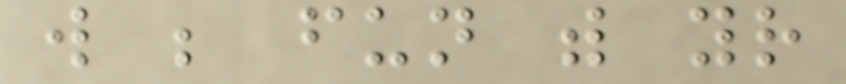will be fun with your
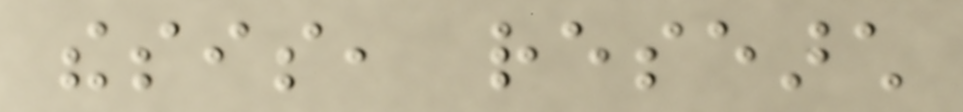thesis, research
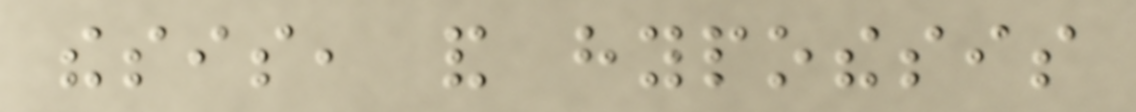thesis, and hypothesis
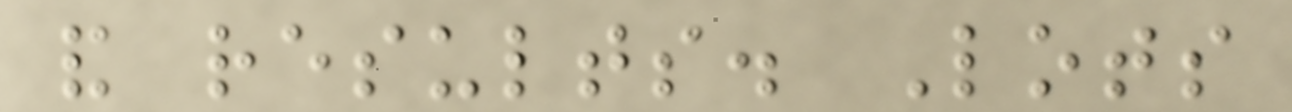and results. Lots
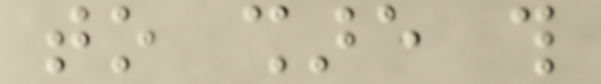to share this
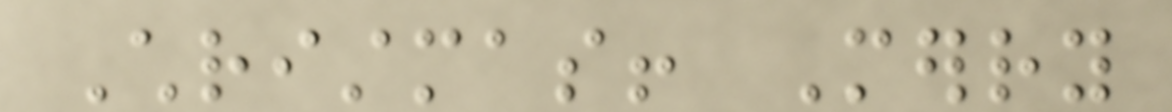Christmas! Merry
